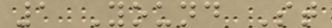1 Yound St
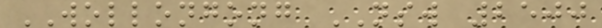WOLLONGONG NSW 2500
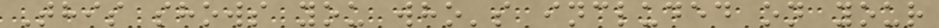This shows you who's included on your
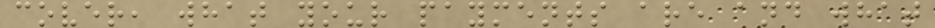cover, what your payments are and what
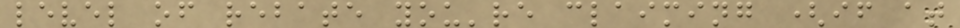level of rebate you're claiming (if at
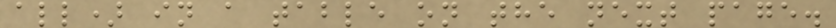all) in a table on the next page.
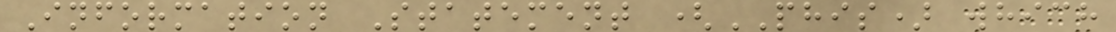Information Statement (PHIS) which
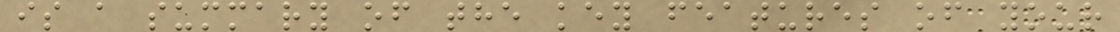is a summary of the key features of your
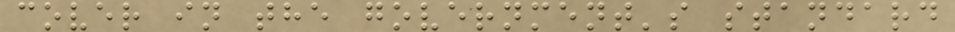cover in the government's standard
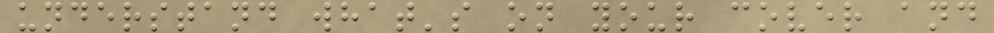understand what's on your cover and
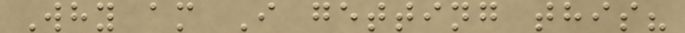Why am I getting this?
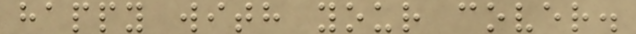happy with your cover.
